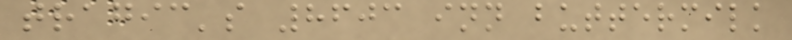tragic's 8603 inn buttermilk
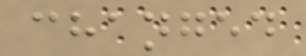changed
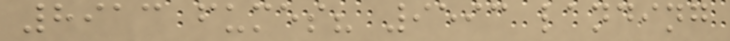8913 fumes? 9593 landing
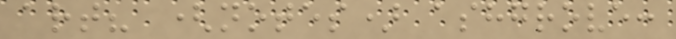art? (notes) ashgrove:
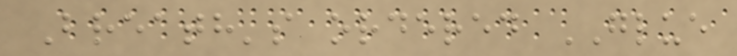Breath's ordered GLUE
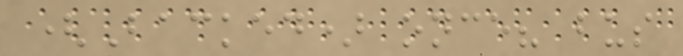(Backed) once? bus
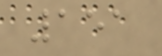151
